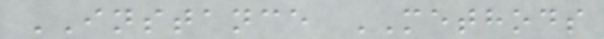INSTANCE METHODS
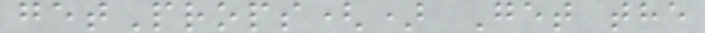getProps() Get the
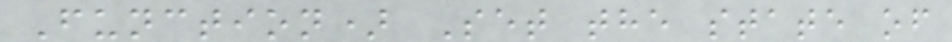Function) Set the state of
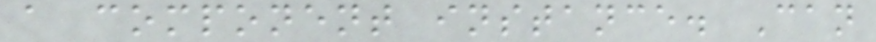a component instance. Can
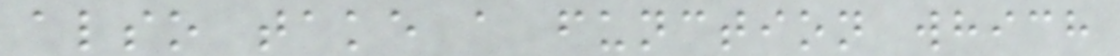also take a function which
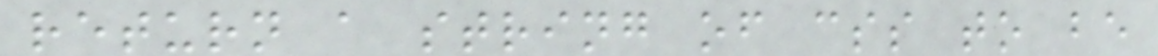return a string of css to be
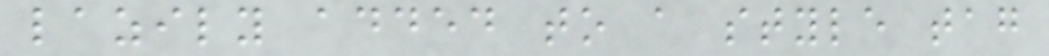lazily added to a style tag
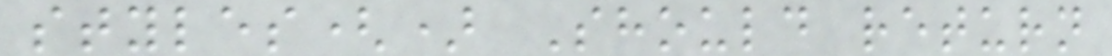styles() Should return
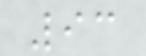93
